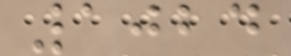1024
